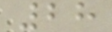28
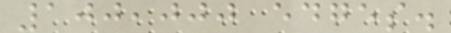100,000 edges.
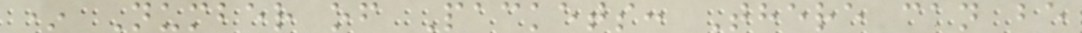* Number of Packets: There can be
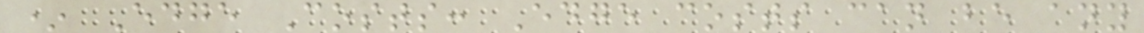* Edge Costs: Edge costs can be any
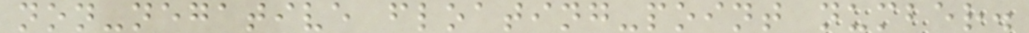non-negative floating-point number.
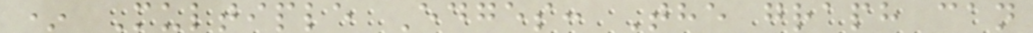* Multiple Edges: The graph can
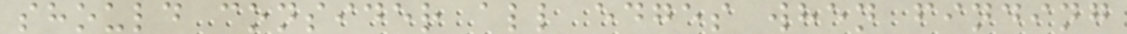should consider all edges when finding
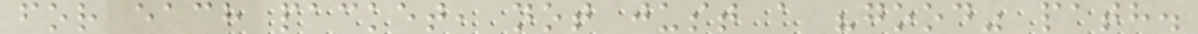for each packet, not just a "good" path.
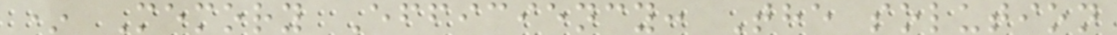* Memory Efficiency: The solution
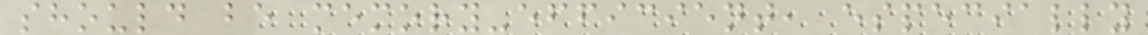should be memory-efficient, especially
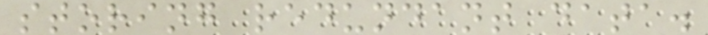storing redundant data.
